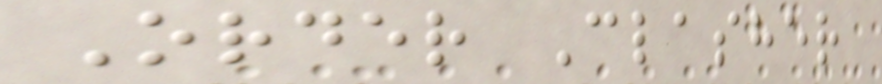Order Clasher
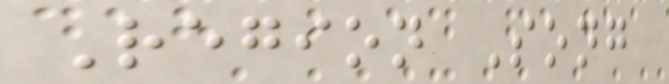Region Song
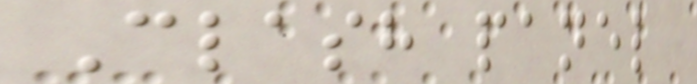Clash panel
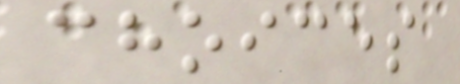choices
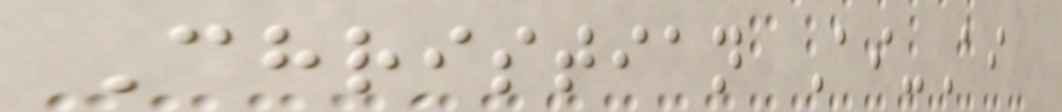Christian Ai-Ai
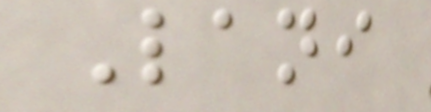Lani
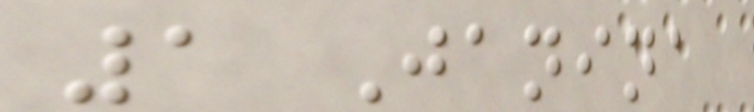1 Janina
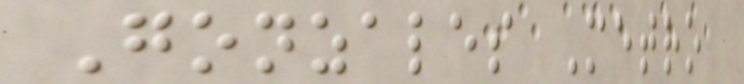Gonzales Metro
